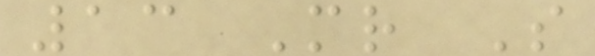13 Mr S
